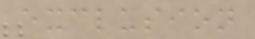exclusion
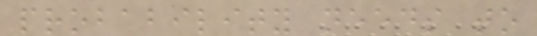probability needs to
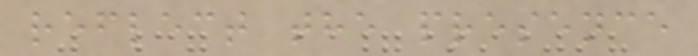reflect the presence
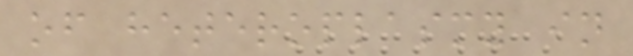of heteroplasmy in
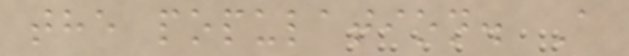the population. A
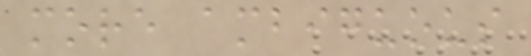more ambiguous
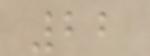22
